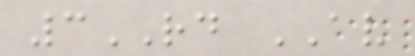3RD AV
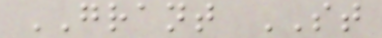GRANT ST
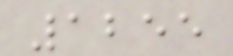1255
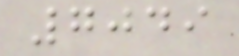7049
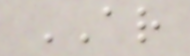AR
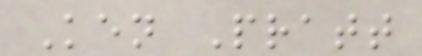Ken Pratt
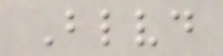Blvd
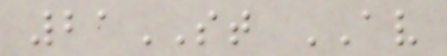21ST AV
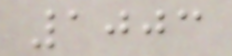1003
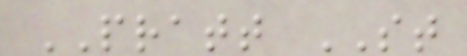PRATT ST
